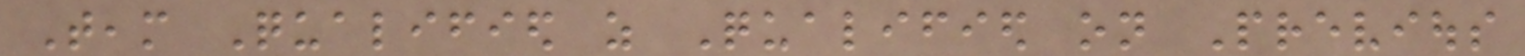Team Qualified as Qualified on Previous
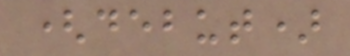(debut)
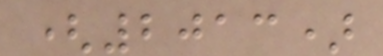(2013)
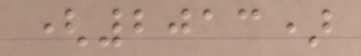(2013)
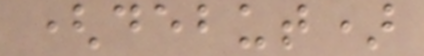(debut)
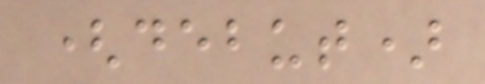(debut)
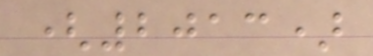(2013)
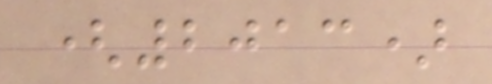(2013)
